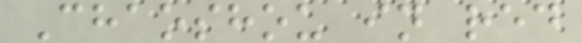Chaoshou in red
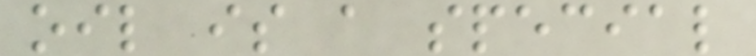oil is a special
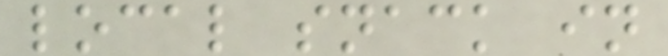local snack in
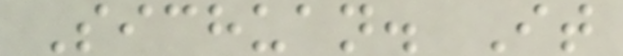Sichuan. It
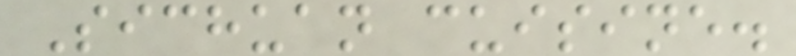Sichuan cuisine.
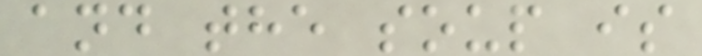and the soup is
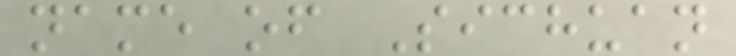name of Sichuan
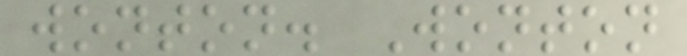wonton. Wonton
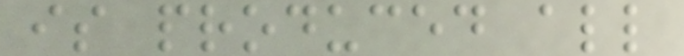is produced all
